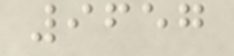9657
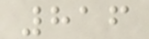816
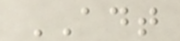ADT
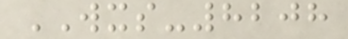WXS-8208
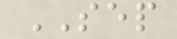SEP
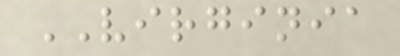VIRGINIA
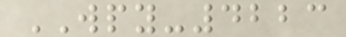WPY-4223
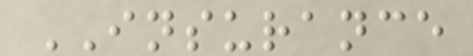INSURANCE
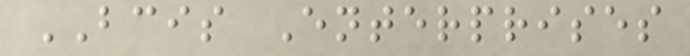BCIS Enterprises
